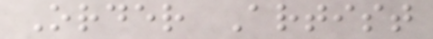Order Artist
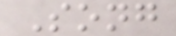Song
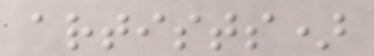artists)
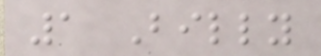1 Billy
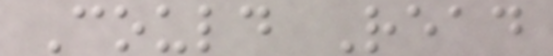Could Read
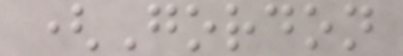(Gordon
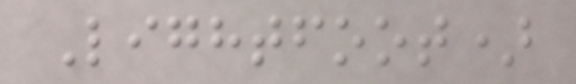Lightfoot)
